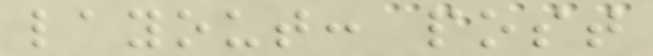layout: post
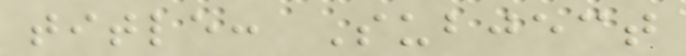title: Subject
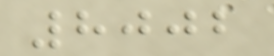8002
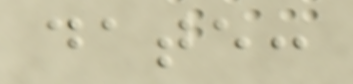date:
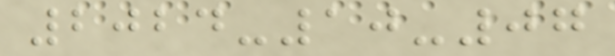2024-10-07
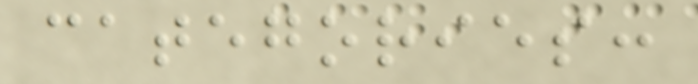categories:
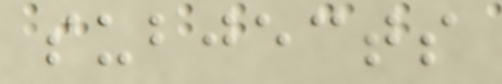subjects
